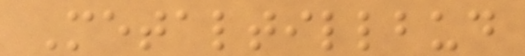Metaltillbud
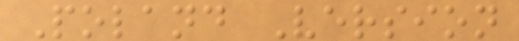Poland Version
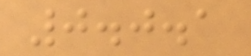0.0.1
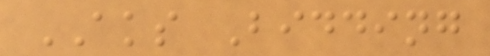AKS Bidding
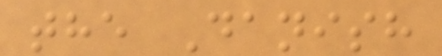the Danish
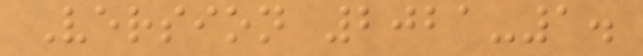Version 2021-1.
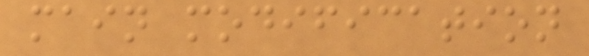main modification
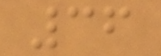36
